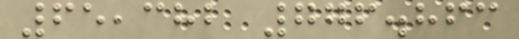65,382 776.863
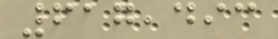617,493
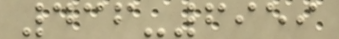436-6959
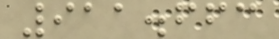911.663
